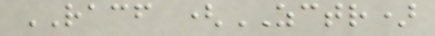RACF (ZCTR)
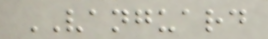VANGUARD
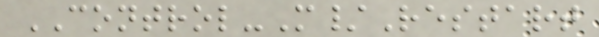CONTROL-M/Restart
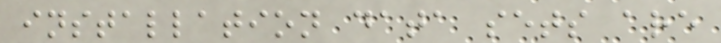installation data sets are
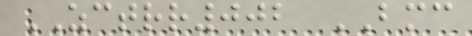ZCTRR002 BMC
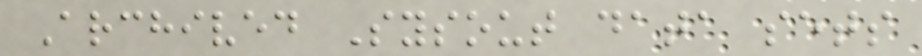Archived Sysout data sets
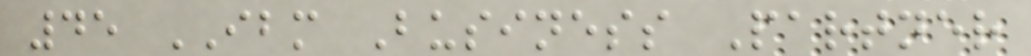45 IBM Business Partner
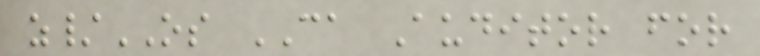z/OS CA Auditor for
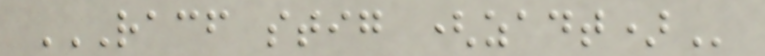RACF STIG (ZADT)
